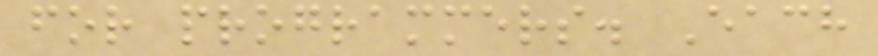for programmers. Each
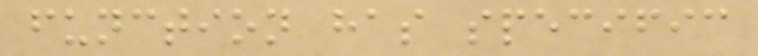function has specific
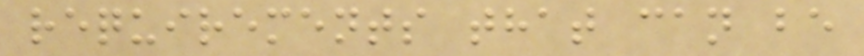requirements that can be
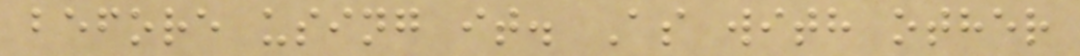before using it. As with other
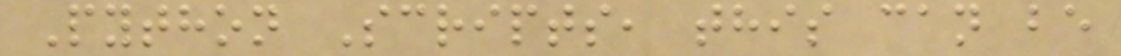Python Scripts, this can be
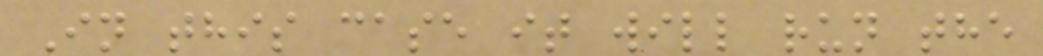In this case it will run the
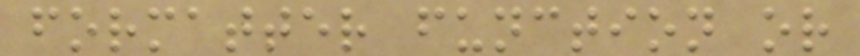formatter function or
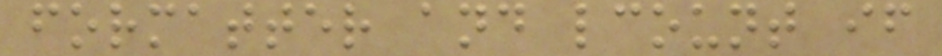formatter and lcount if
